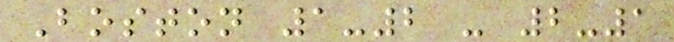Boston 1-2 - 2-1
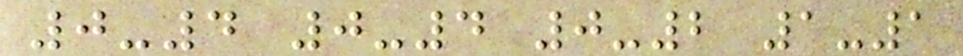0-4 0-4 0-2 1-1
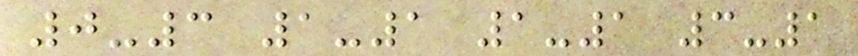0-3 1-1 1-1 3-1
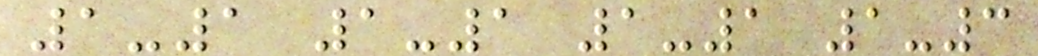1-1 1-1 1-1 1-3
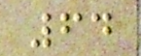64
